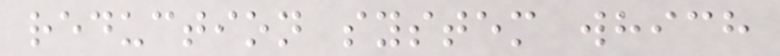reduction system which
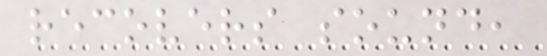recovers sound,
